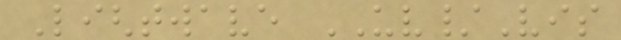Lightwave UV/Vis
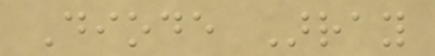Diode Array
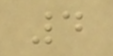4
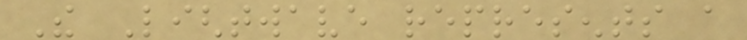The Lightwave represents a
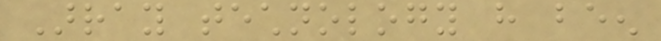Array technology have been
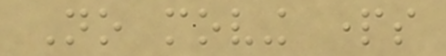No moving parts
